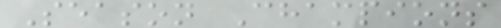Season Champions
